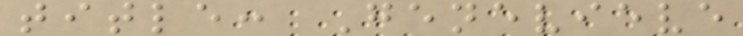title: Genevieve
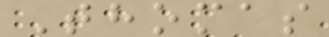Thomas
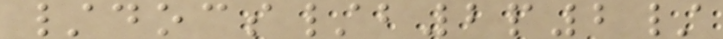/docs/b2p2/
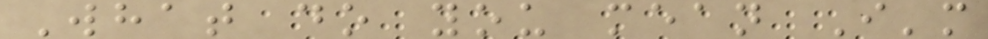What do you mean I'm
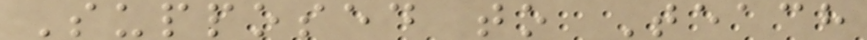Supposed to Teach
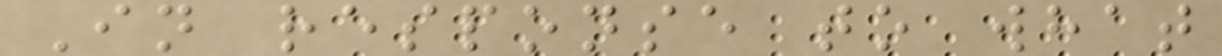In response to what
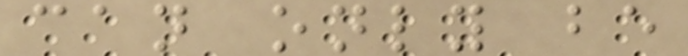can only be
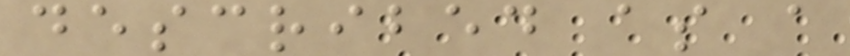described as a
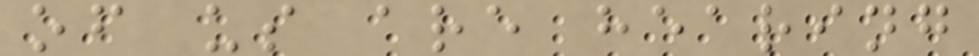of us are hearing
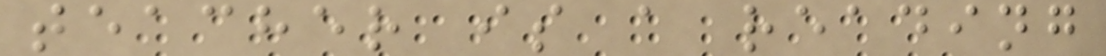teacher is a reading
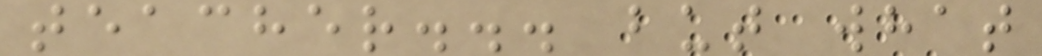teacher... but what
